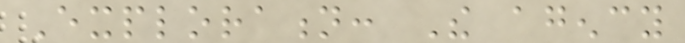Exploration: The agency
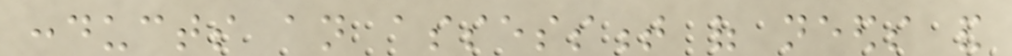conducts an assessment of needs and
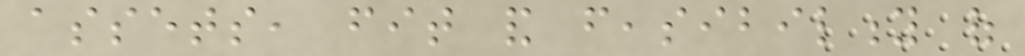assets, fit and feasibility of
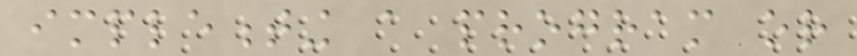implementing a program or
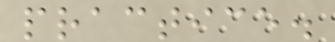practice.
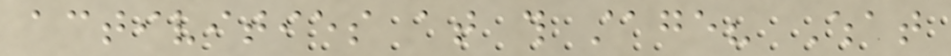activities at this stage? What
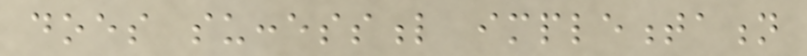does successful implementation
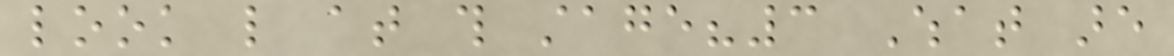look like at this stage?3 What are
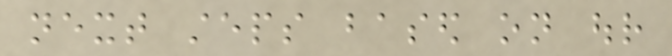next steps based on our
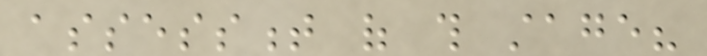assessment of this stage?
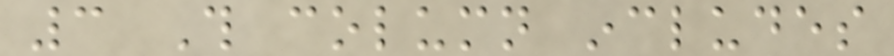3 This column includes
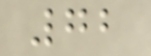72
